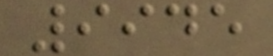9945
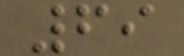69
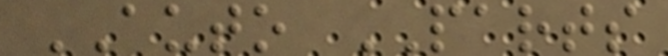AUTO PARTS
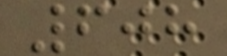608
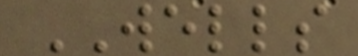WELLS
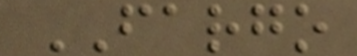FARGO
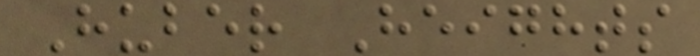Huber Heights
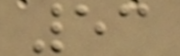53
